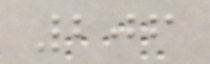206
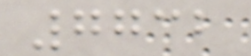7732
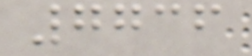7736
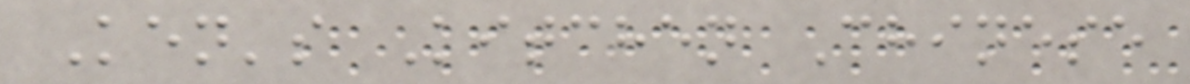Ken's Kitchen Chinese
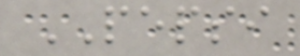PEPSI
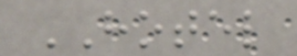HOTEL
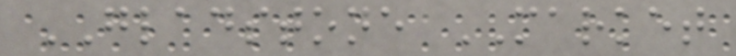GLADSTONE MARKET
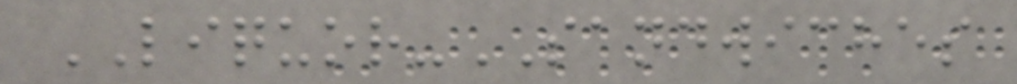LIQUOR-SANDWICHES
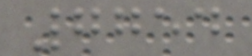7754
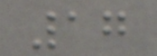17
